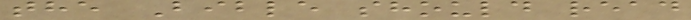the Bible should read
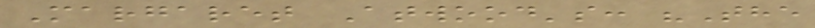Margaret Atwood's: "The
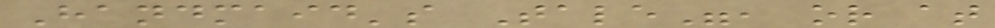Handmaid's Tale", or at
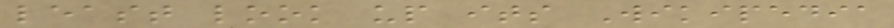least look up its Wikipedia
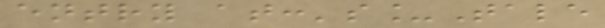entry at:'s_Tale
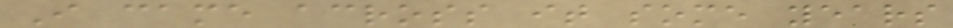I came across it some years
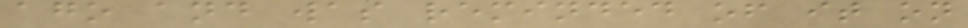ago and was reminded of it on
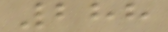288
